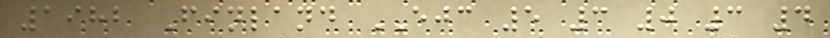1982 Finland EJC 5 3 0 3 4
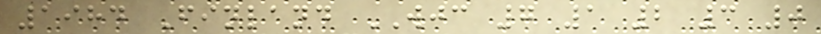1984 Finland WJC 7 1 2 3 0
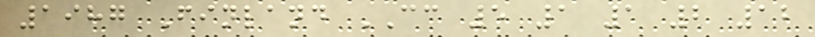1987 Finland CC 5 1 1 2 12
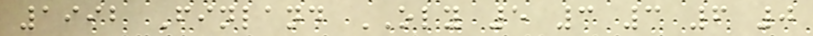1992 Finland OLY 5 3 3 6 0
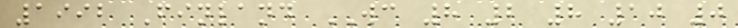1992 Finland WC 8 2 8 10 0
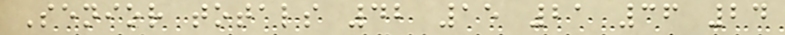Senior totals 42 15 21 36 24
